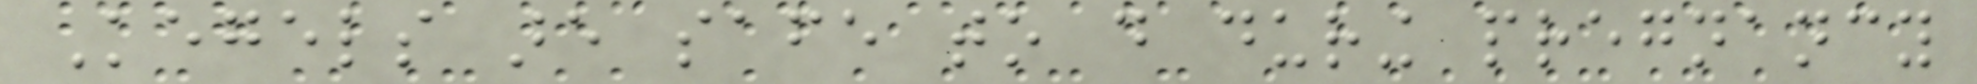Kegels are safe to do during pregnancy
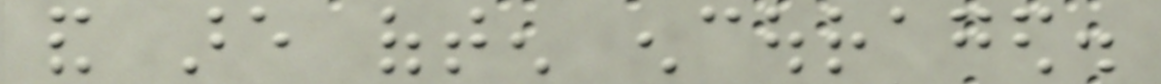and are often encouraged.
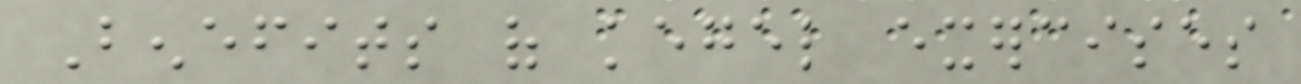Benefits of kegel exercises
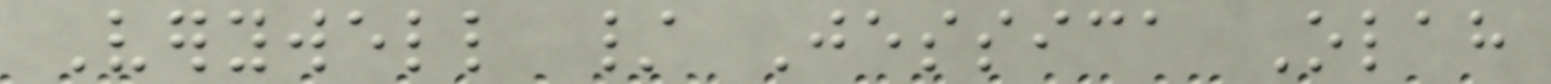Verywell / Jessica Olah
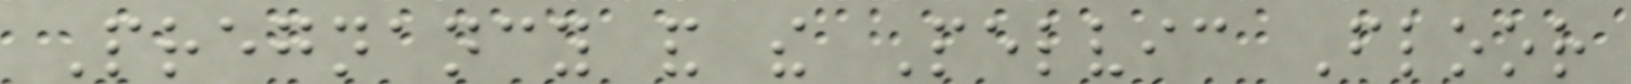Pregnancy and the Pelvic Floor
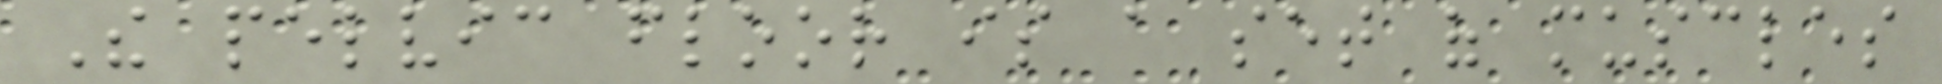The pelvic floor is a set of muscles
